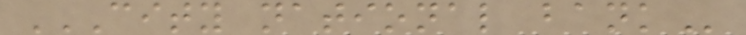CITY NATIONAL BANK
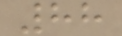88
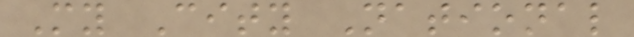My City National
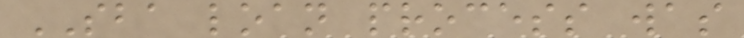SBA loan process was
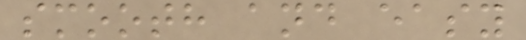smooth and easy
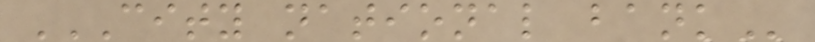CITY NATIONAL BANK
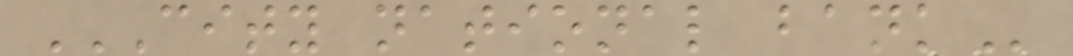CITY NATIONAL BANK
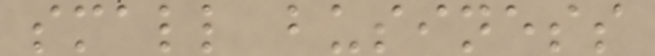small business
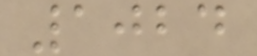1024
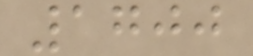1700
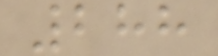288
